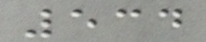534
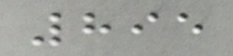895
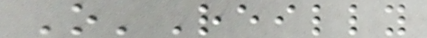O'Reilly
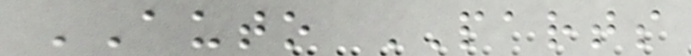AUTO PARTS
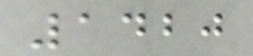1420
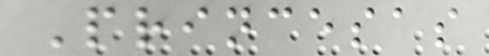Princesas
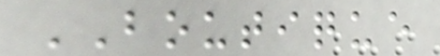BOUTIQUE
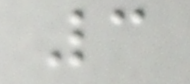3
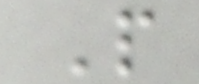P
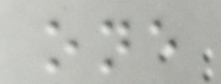one
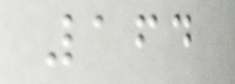164
